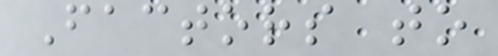Factors to
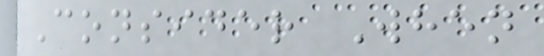Consider When
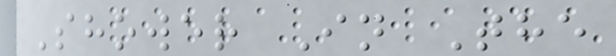Shower In The
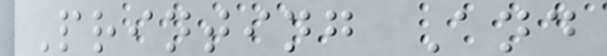Printing And
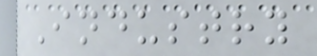Industry
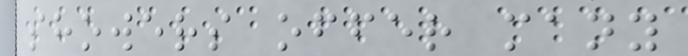showers offer many
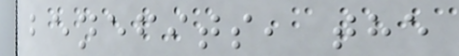benefits, the
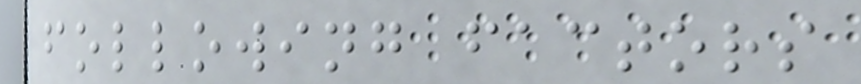following factors
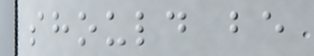should be
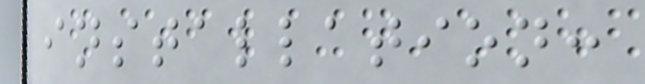installation:
